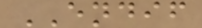ENDIF
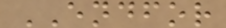ENDFOR
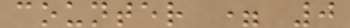counter = 0
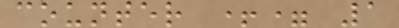counter += 1
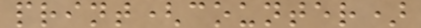print(counter)
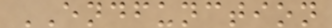ENDFUNCTION
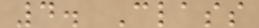4. Class
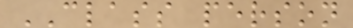CLASS person
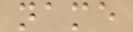name
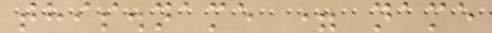this.name = name
